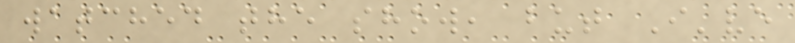watched the show, but I've
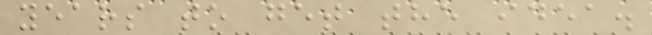years to get the idea.
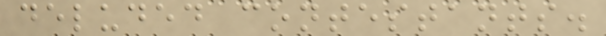deluded contestants.
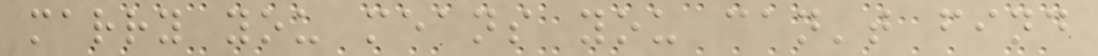marry you means you can't find
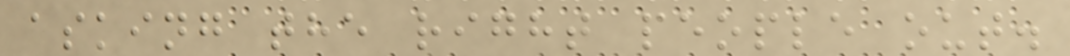asking the right people out.
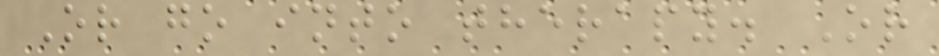Or go into therapy. Or
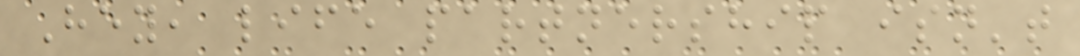Hey, life partnership isn't
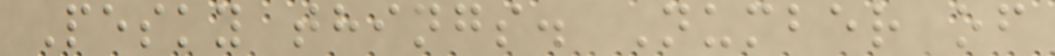Pesky things. Number of
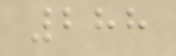288
